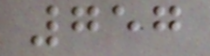757
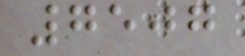7507
